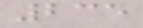235
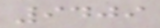9409
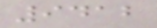9412
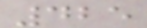425
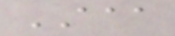AAA
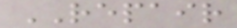REPAIR
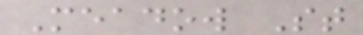Meadow St
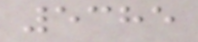5385
